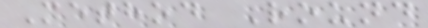Method Round
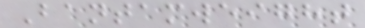Bantamweight
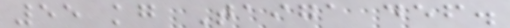55 kg Taiga def.
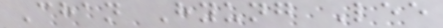Chan Hyung Lee
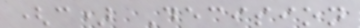(c) Decision
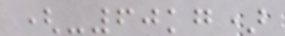(-60kg)
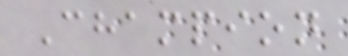Champion
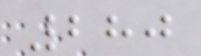280
